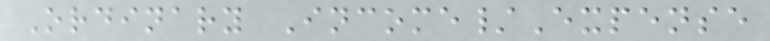Ordinary Income/Expense
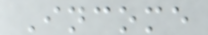Income
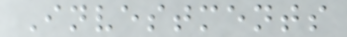Investments
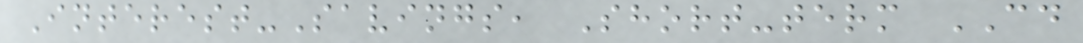Interest-Savings, Short-term CD
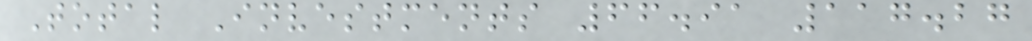Total Investments 66.91 117.27
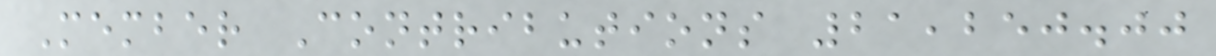Member Contributions 21,250.00
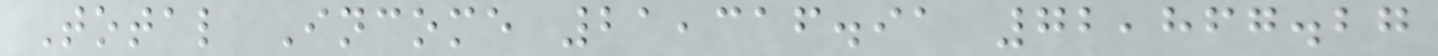Total Income 21,316.91 72,867.27
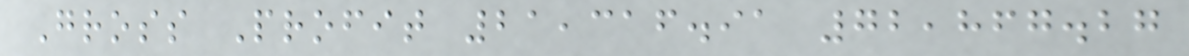Gross Profit 21,316.91 72,867.27
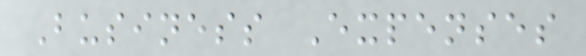Business Expenses
